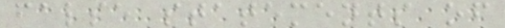false statements of
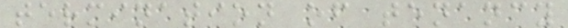termination of tenancy
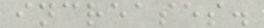increases.
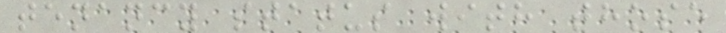tenancy status with those
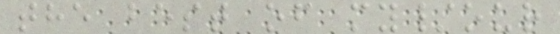the best of my/our
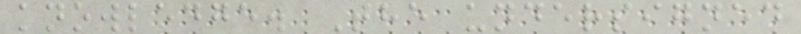knowledge. The undersigned
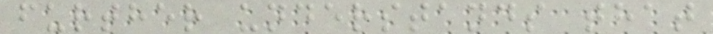further understands that
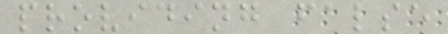providing false
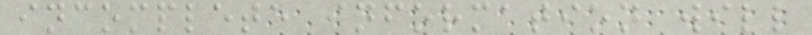incomplete information will
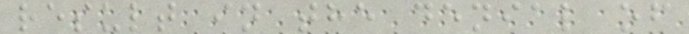result in the denial of
